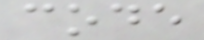code
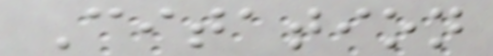Citation
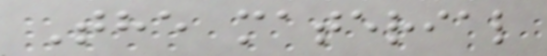The material
